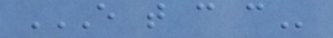E T C C
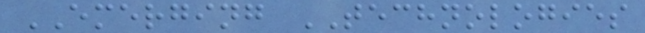EMERGING TECHNOLOGIES
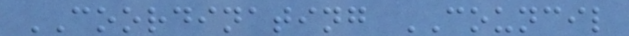COORDINATING COUNCIL
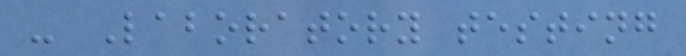- Laboratory testing
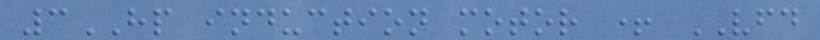3HP induction motor + VFD
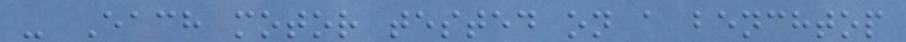- Each motor tested on a benchtop
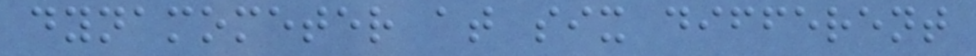dynamometer at six different
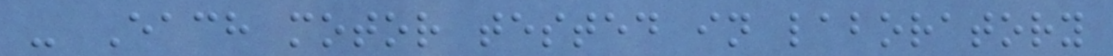- Each motor tested in laboratory
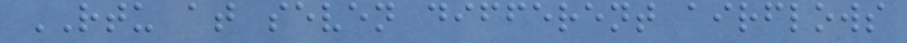RTU at seven different airflows
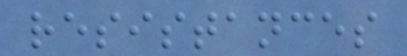resistances
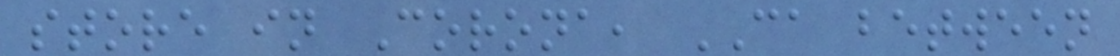store in Corona, CA between
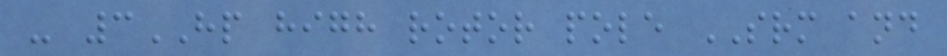- 3HP high rotor pole SRM and
